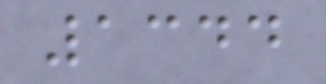1344
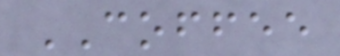COFFEE
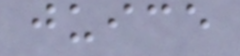juice
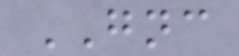GNC
